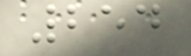254
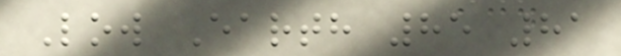Low Earth 85 81
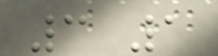3 1
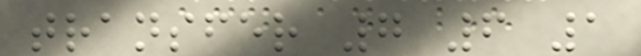transfer 7 6 1
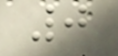0
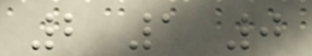2 1 0
